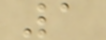1
